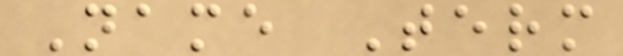Name Term
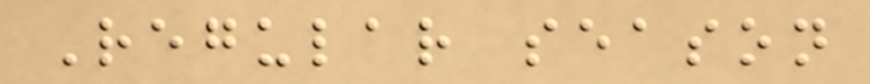Regular season
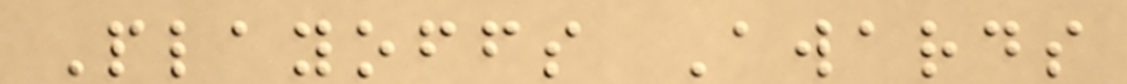Playoffs Awards
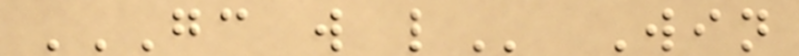GC W L Win
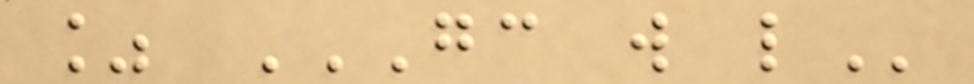% GC W L
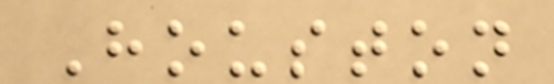Houston
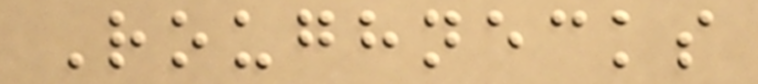Roughnecks
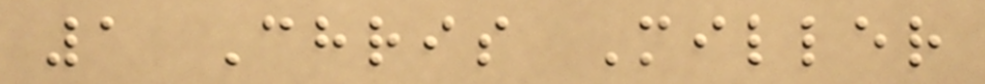1 Chris Miller
